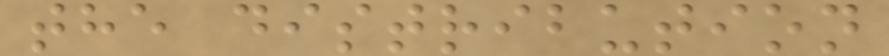the distribution
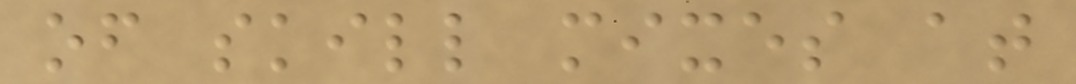of skill mixes at
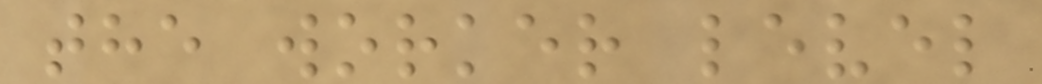the worker level
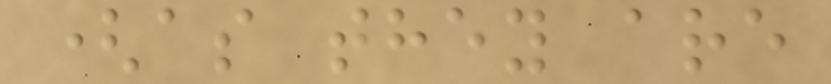(as they are
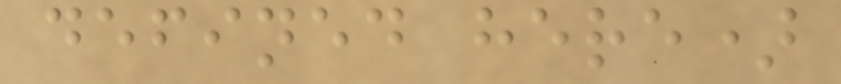defined here)
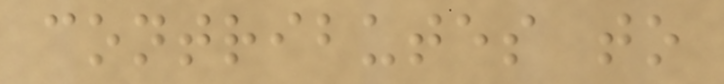contributes to
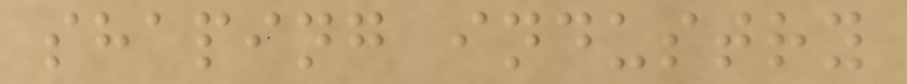shaping industry
